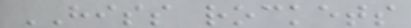HISS rockets
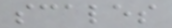scales
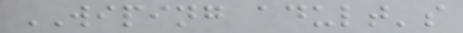WIPING adult's
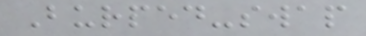Burped-swap
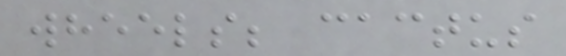wheels; cactus
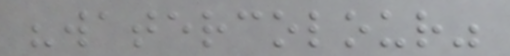"watercolour"
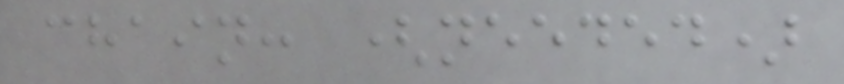chain: (needed)
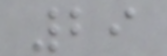29
